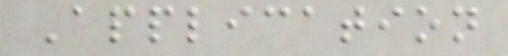Application
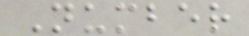Number
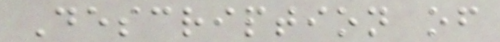Description of
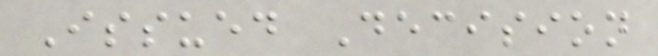Issued Decision
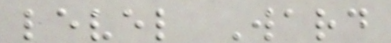level Ward
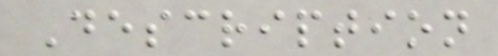Description
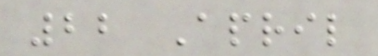22 April
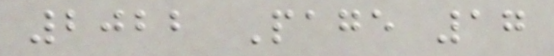2022 Page 17
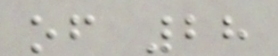of 28
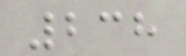238
